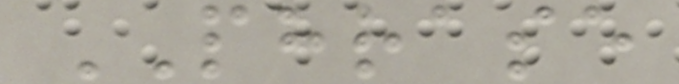PHRASE
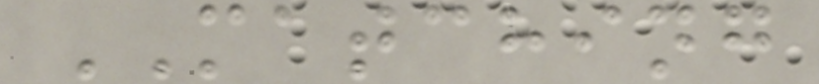MATCHING
